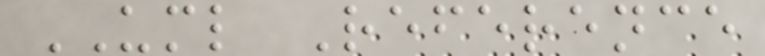UML Reference
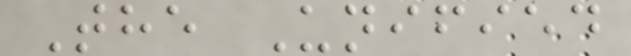The Unified
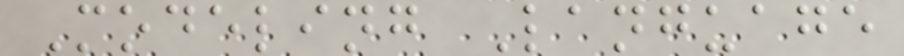Modeling Language
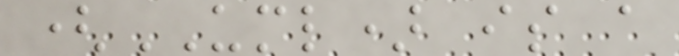(UML) is a
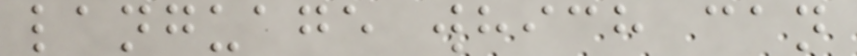language which can
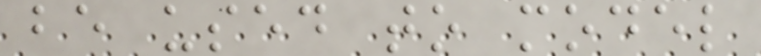be used to model
